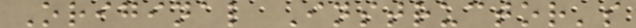Original Instructor's
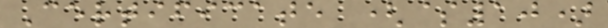Certificate ($10)
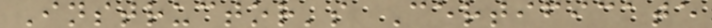Instructor's Certificate
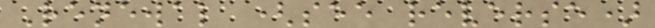Renewal (see reverse)
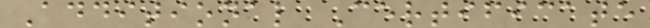Additional Certificate
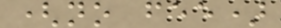(no fee)
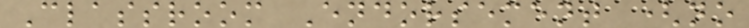Classroom Endorsement (no
